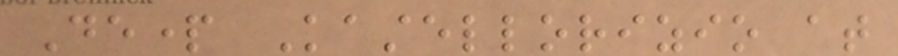Depart Kastellorizio at
